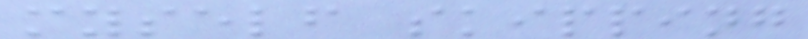myself skipping
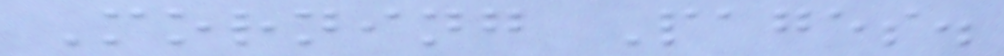Morning Pages.
